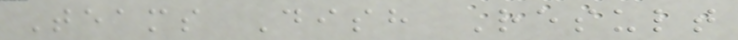Teams Dish Result
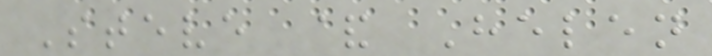Steve & Helen
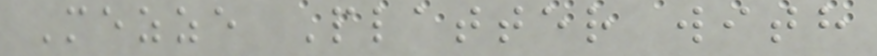Mezze Platter with
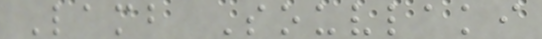Lamb Souvlaki
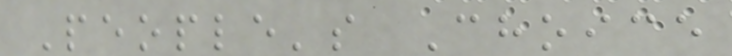People's Choice
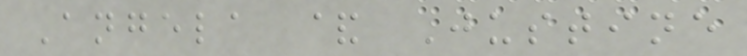Angela & Justine
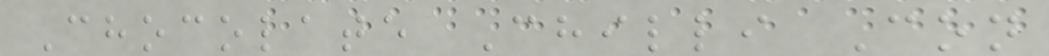Chocolate Chilli Con
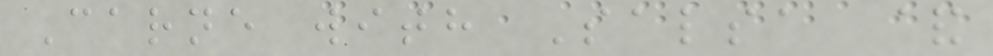Carne with Salsa &
